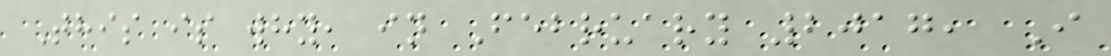This is why, in February 2017, I
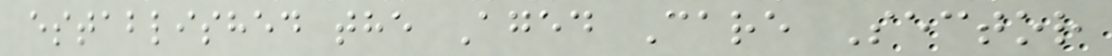established the Aged Care Sector
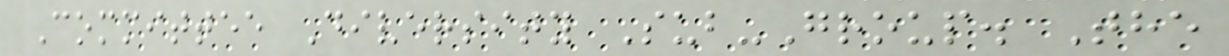Committee Diversity Sub-Group. The
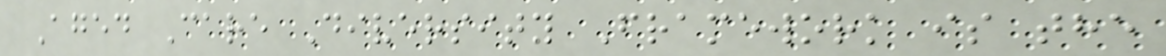Aged Care Diversity Framework is the
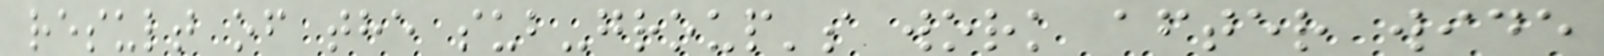result of the sub-group's work after wide
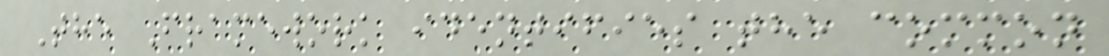The Framework identifies the common
